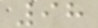98
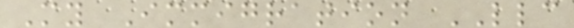My Immigration LLC
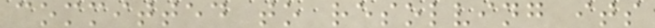committed to resolving its
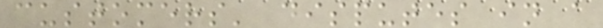customers' disputes in a
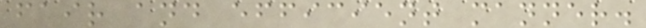fair and efficient manner.
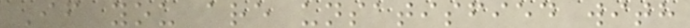If you are unsatisfied with
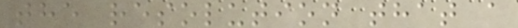the resolution that a
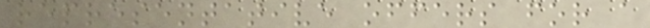representative offers for a
